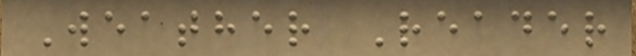Weather Reader
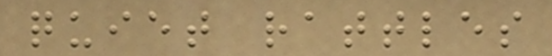quiet rattles
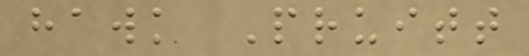hawk Pruitt
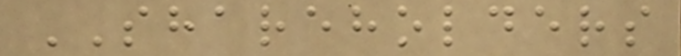SHAREHOLDERS
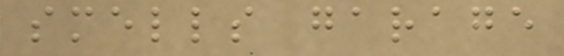smells garage
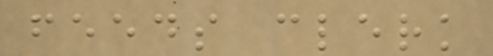feeds clerk
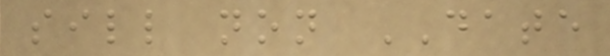sill non DATE
